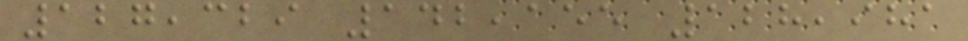127,329 142,155 128,981
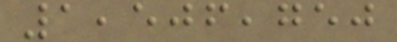1,506,750
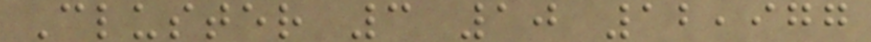Cluster 3 10 12,977
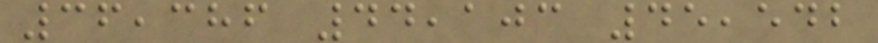36,386 44,103 45,542
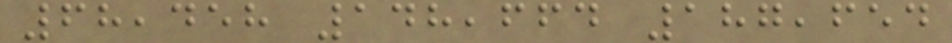68,458 148,664 187,654
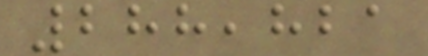288,821
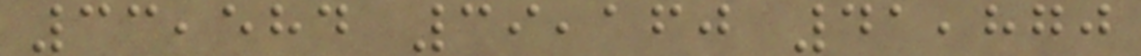33,584 39,160 41,870
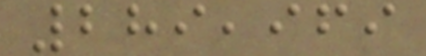289,969
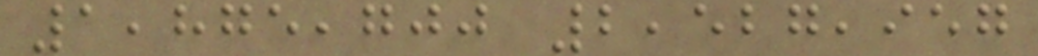1,875,700 2,527,957
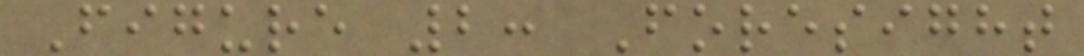Figure 2: Foresight
